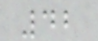42
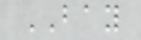BAY
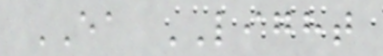EA LIGHT
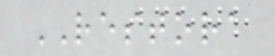RESTORA
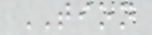TION
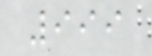999
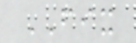FIX
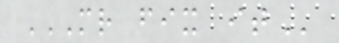MR FIX IT
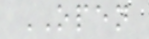OPEN
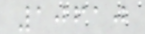10610
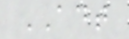ADT
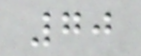70
